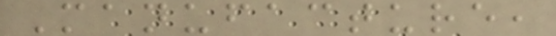Manufacture,
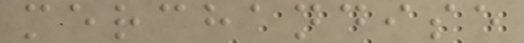merchandise
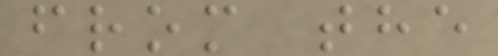from the
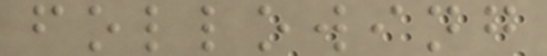following
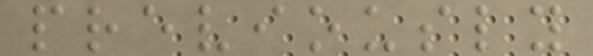previously
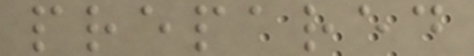prepared
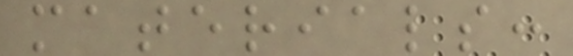materials:
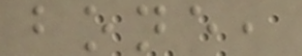bone,
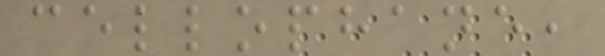cellophane,
